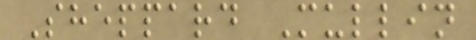Sheppard Mullin
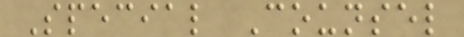Special Counsel
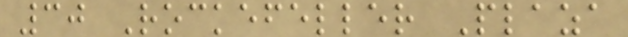30 Rockefeller Plaza
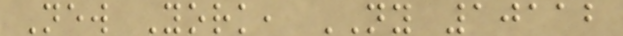New York, NY 10112
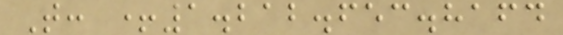T: +1.212.653.8164
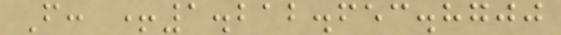F: +1.212.653.8700
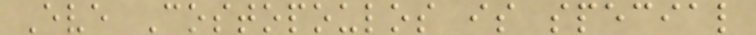Eve Costopoulos is special
